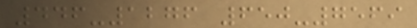446-1276 650-7569
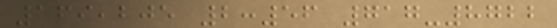169,205 2:56 717-8722
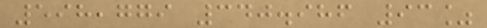598,779 340.986 93%
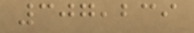307,239
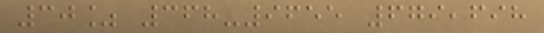30% 368-9655 679,698
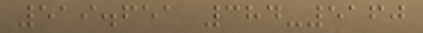519.651 384-5160
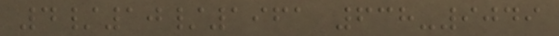4/10/1961 638-9049
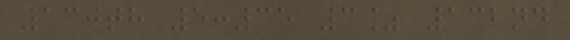130th 5:35 3% 132nd
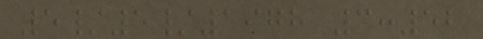5/5/1978 3:52
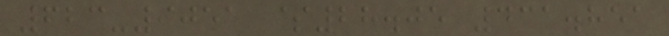623-9051 $28.05 431.851
